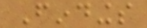Findings
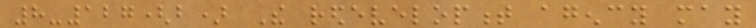8-127(b) The redevelopment agency may
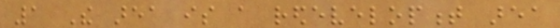1 The area is a redevelopment area
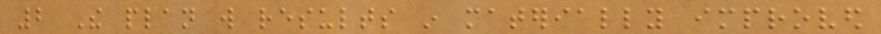2 The plan will results in materially improved
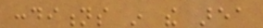conditions in the area
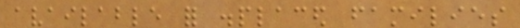available for displaced families
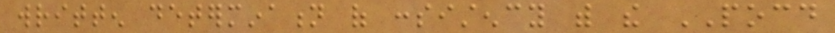written determination of consistency with the POCD
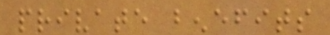private benefits
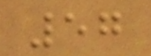57
